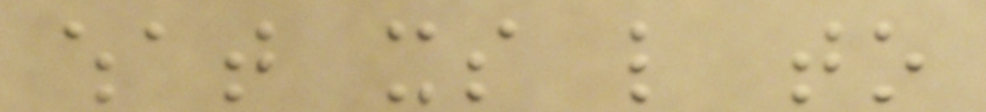what its like to
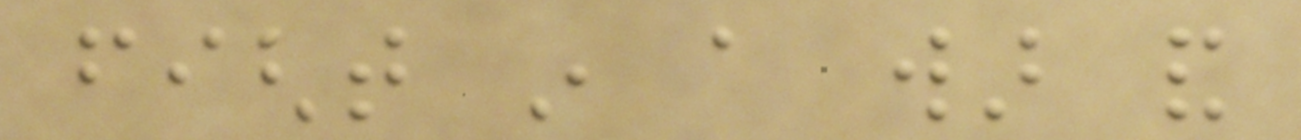fight in a war and
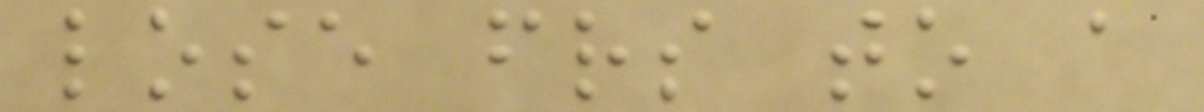lose friends to a
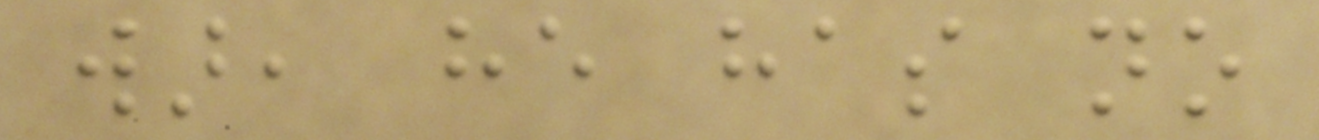war, he has no
